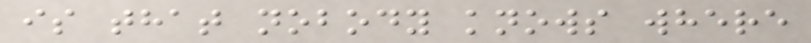is that nobody knows where
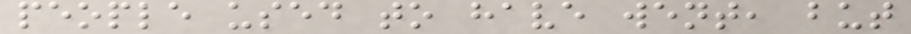people used to have went, but
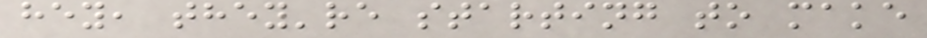hey, they're starting to make
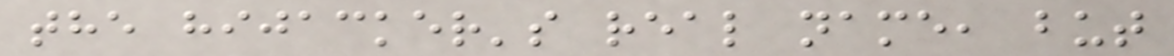the hijacker's real name, but
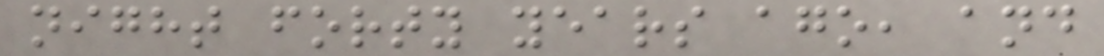night forty years ago, and
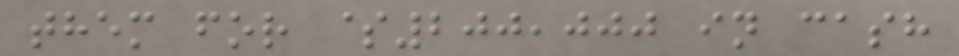them for $200,000 in cash
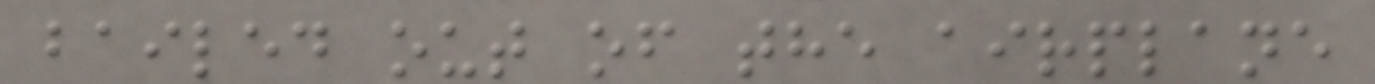bailed out of the airplane
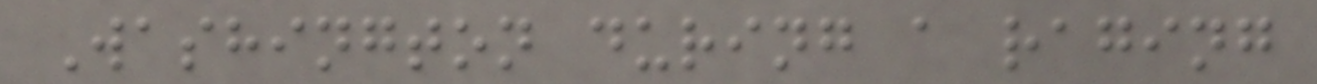Washington during a raging
